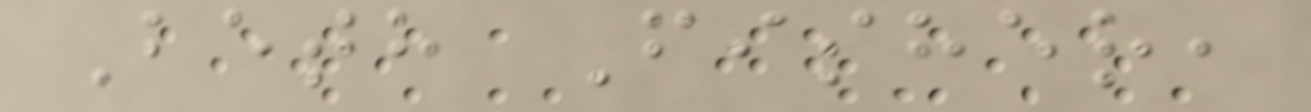Beth Fisher,
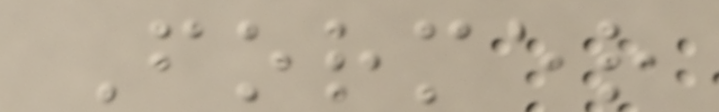Former
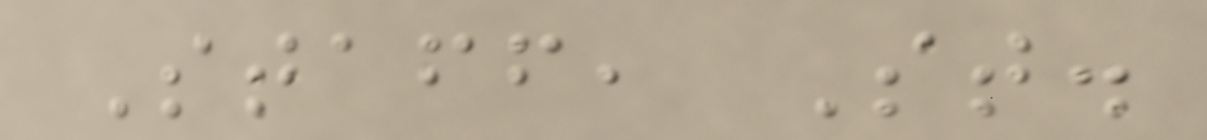Staff, St.
